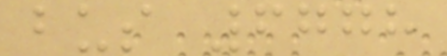bus 6778
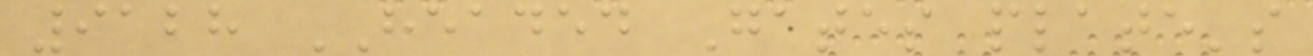9128 HEADED Gates plate's
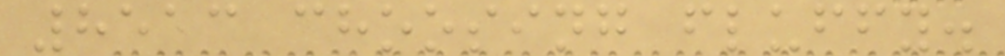8513 choosing fluffy.
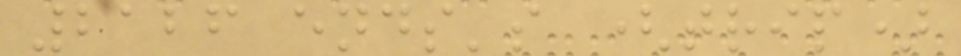2126 ends's (trip)
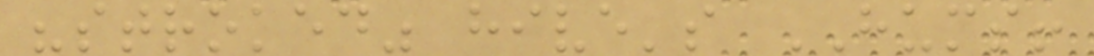"stroked" hive's HUMS!
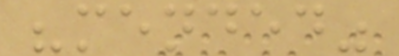"mended"
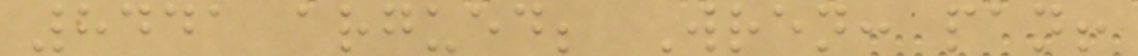8441 argued; Wren: pan!
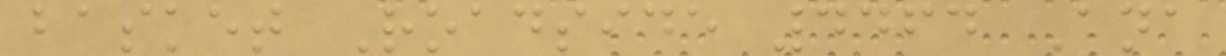basket Roadside 4464 Ana
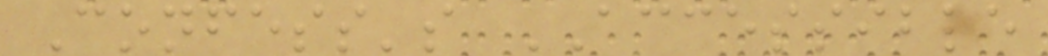Confess's ACCESSIBLE
